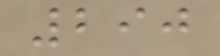290
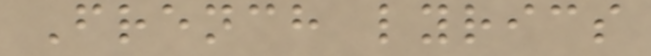French lyrics
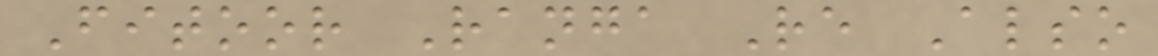Fitoor Ranga Re Also
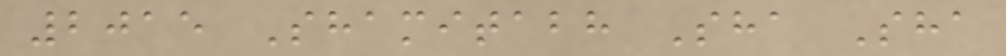2015 Shamitabh Sha Sha
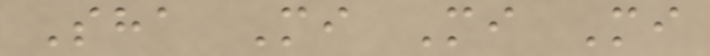Sha Mi Mi Mi
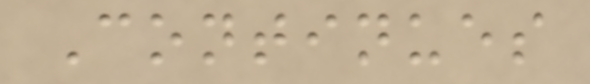Continues
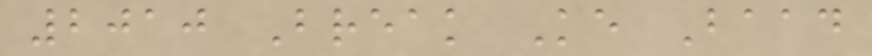2010 Break Ke Baad
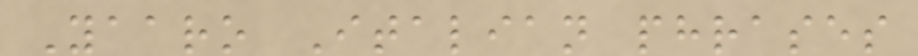Yaaro Italian phrases
